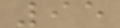95
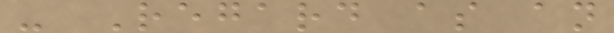- Regard as an
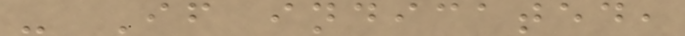- If indicated,
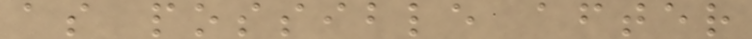as possible after
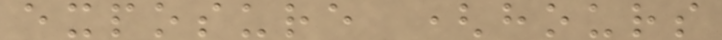exposure (hours
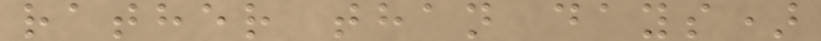rather than days)
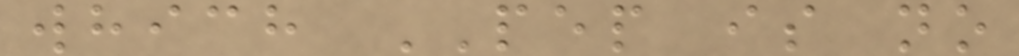which PEP is no
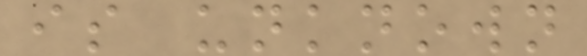is unknown
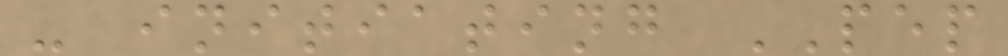- initiating PEP
